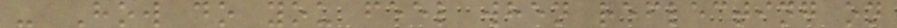- How do you feel when reflecting on
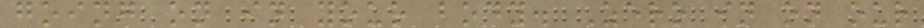going on in your body. Zero in on our
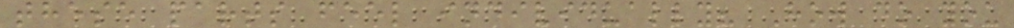these parts feel individually? How do you
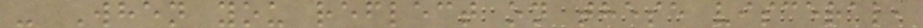- When you reflect on these visceral,
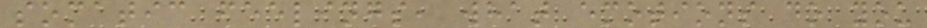somatic feelings, what emotions do you
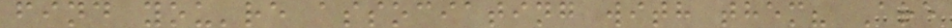find you're associating with them? Are
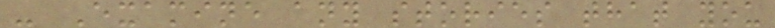- Examine any stories that you
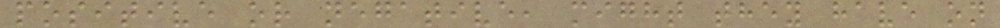positive or negative, might they have on
